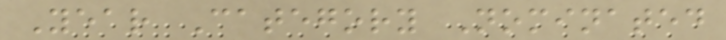Year Category Nominated
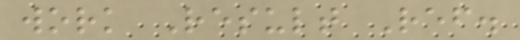work Result Ref.
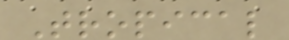Tropical
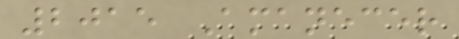2015 Amanecer
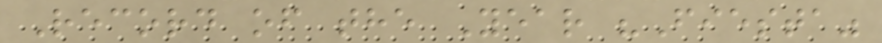Record of the Year "Fiesta"
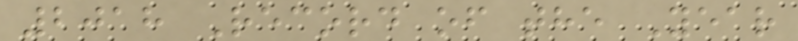2018 Record of the Year
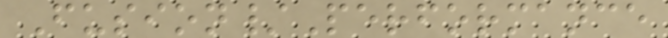Fusion/Performance
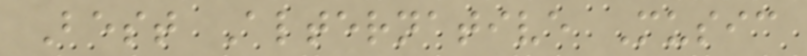Best Alternative Music
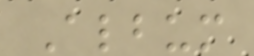Album
